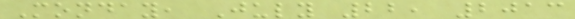Monday, July 22, 2013
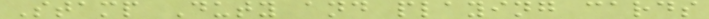Stamp Duty and playing cards
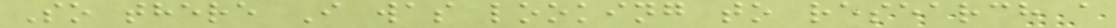So there I was looking to research a
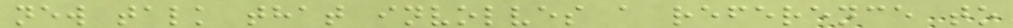new talk that involves a reference to
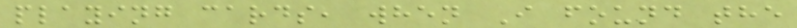playing cards, when I found the
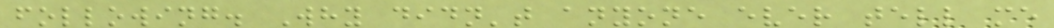following. Why didn't anyone ever tell me
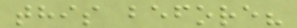this before?
